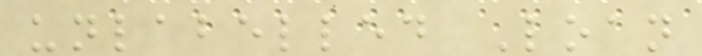unlabelled Loan
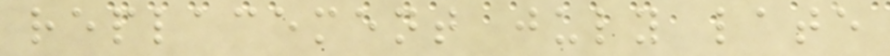replacement july late
